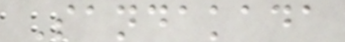Sandakada
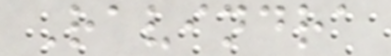Ravindra
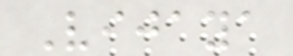Vijaya
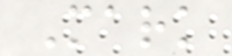Mark
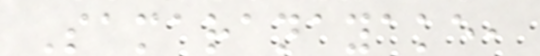Samaranayake,
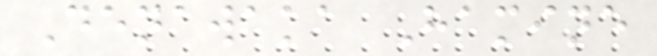Denawaka Hamine
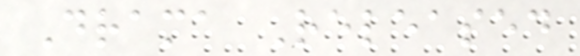Drama Released
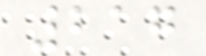217
